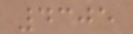4305
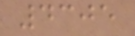4305
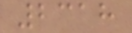2318
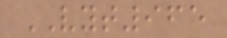VYT965
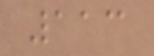113
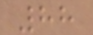88
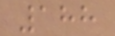188
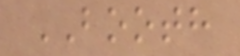BOOTH
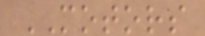MOTORS
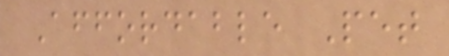Affordable Pet
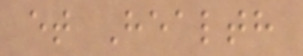et Health
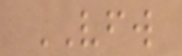VFW
